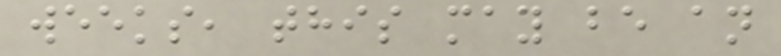weeks, this may be an
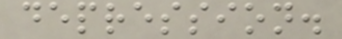depression.
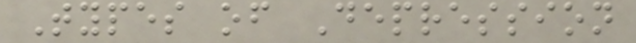Types of Depression
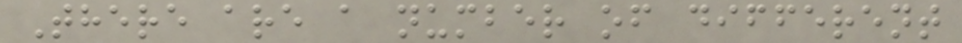There are a number of different
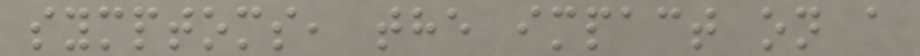symptoms, the impact on a
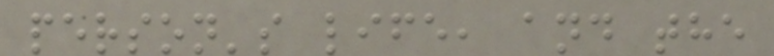person's life, and the
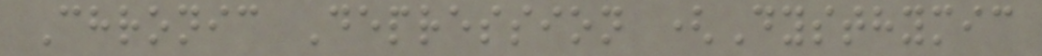Chronic Depression (Dysthymic
